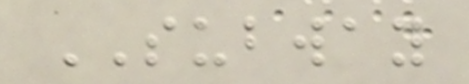SUBWAY
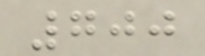700
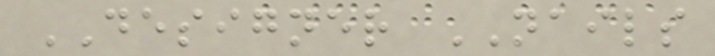DESIGNER NAILS
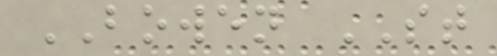BOWEN ST
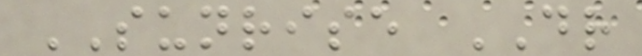SUNRISE DR
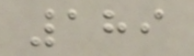189
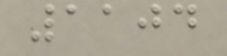1104
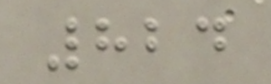824
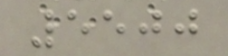5500
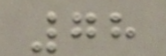78
